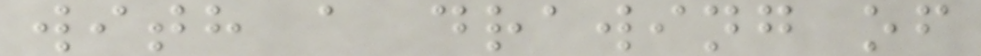with a drawing of
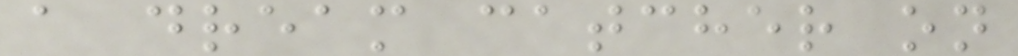a dream catcher on
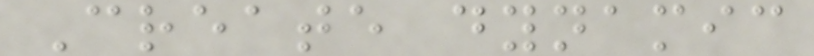Create dynamic
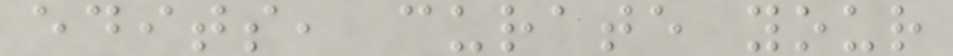edits, curate your
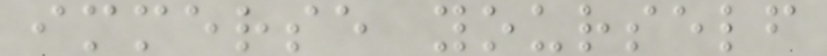immerse yourself
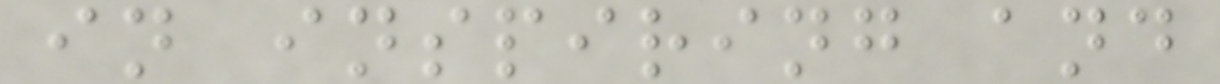in inspiring and
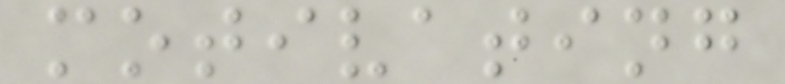motivating
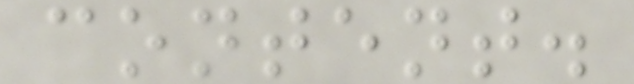content.
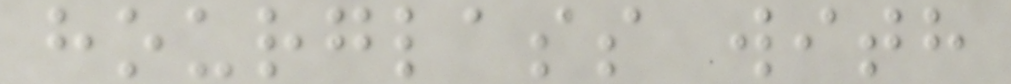hourglass with
